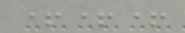+++
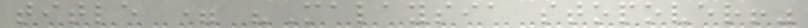title = "Malaysia stopover!"
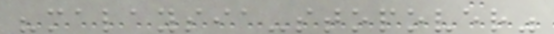"malaysia-stopover"
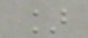]
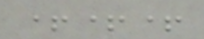+++
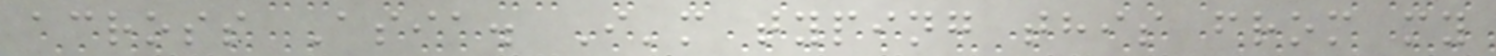across Asia. I'm typing this from my
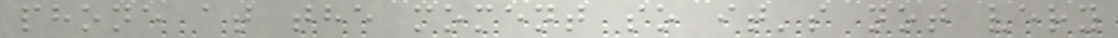phone at the moment so it's not very
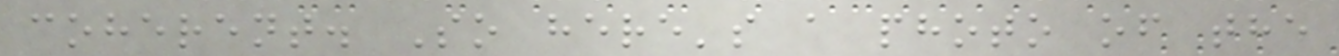coherent. So here's a photo of the
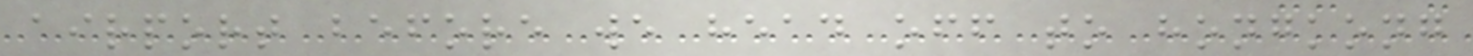airport before we head off to hongkong
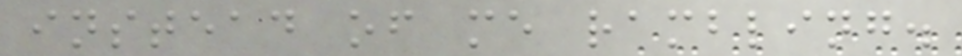instead of me rambling.
